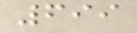699
